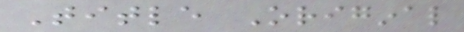Title Original
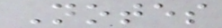Notes
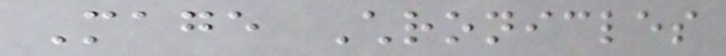Mage Chronicles
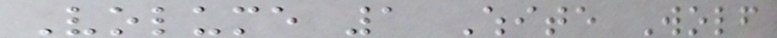Volume 1 White Wolf
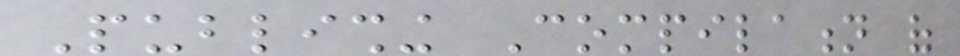Publishing Compilation of
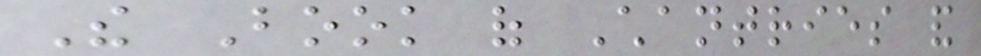The Book of Chantries and
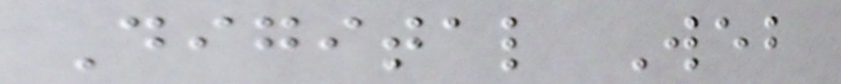Digital Web
